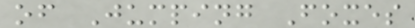of Jumping Foxes
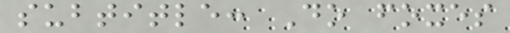subtitle: Do foxes
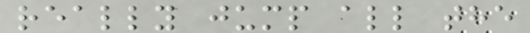really jump all the
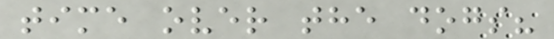time over the dogs?
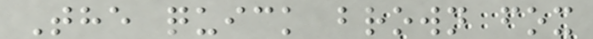The quick brown fox
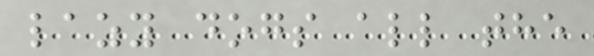lazy dogs all the
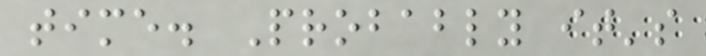time. Probably it's
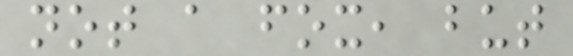not a fox, but
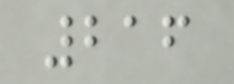216
